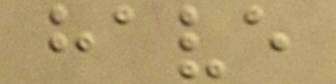have
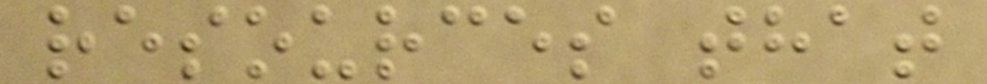resources that
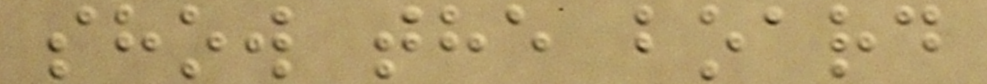show the board
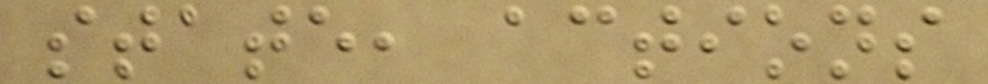state, actions
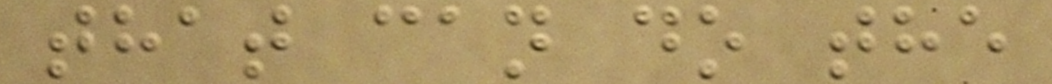that can do the
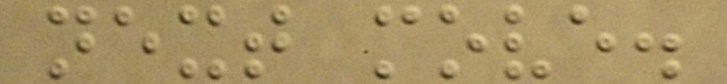next move.
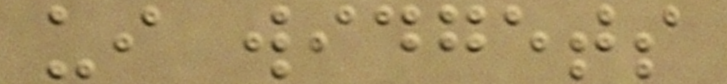ui widgets
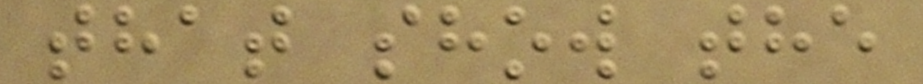that show the
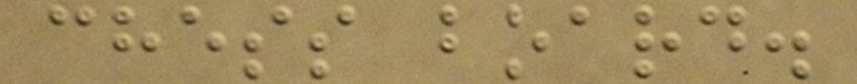chess board.
